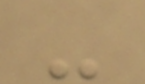-
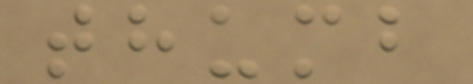thumb
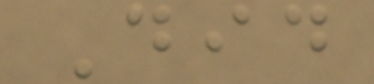Did
